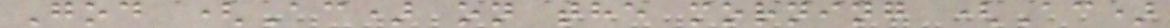God (Ac) on the morning (Ac)
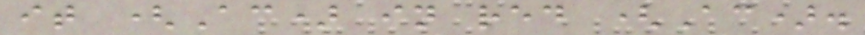it (Ac) in red (Ac).
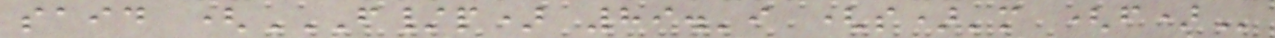said (F/P) 89.'I (S)'M (F)
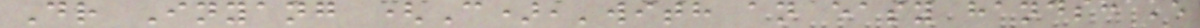Dr Inyang (C),'with an easy handshake
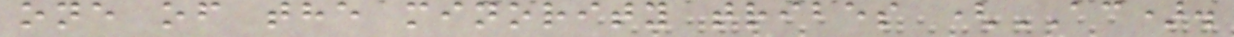one of the minority tribes (AC).
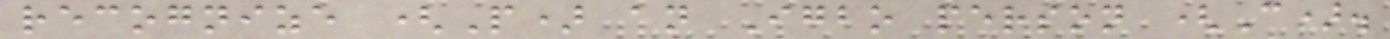recognize (P) an Igbo person (C).
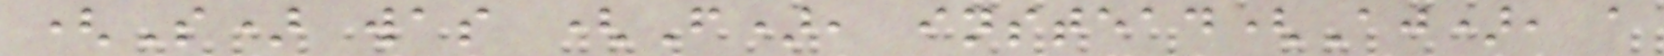(S) was (F), instead(Aj), a
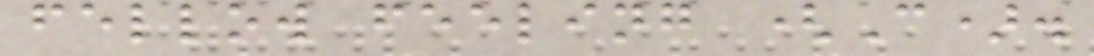fellow feeling (C).
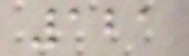121
